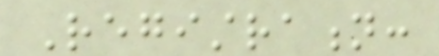Registration:
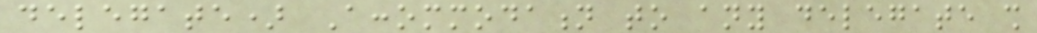delegate) Accommodation to any delegate shall
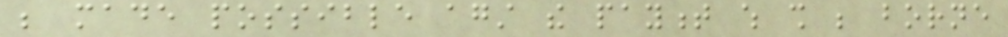be made possible against the payment which shall be borne
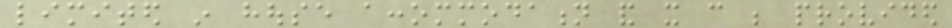limited in house accommodation and it can be provided
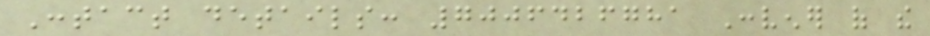Contact details: 7006426781 Convener of the
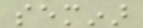seminar
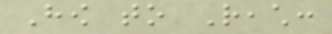How to Reach:
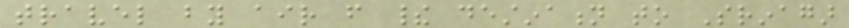travel by air from their destination to Srinagar
